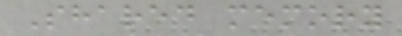Shared memory
